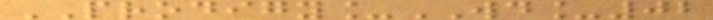PRODIGY_WD_02
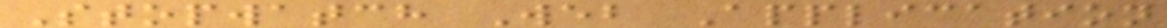Stopwatch Web Application
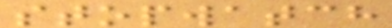stopwatch
